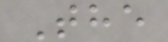The
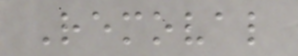Removal
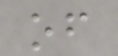of
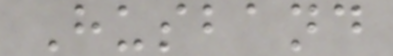Husband
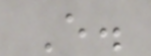E.
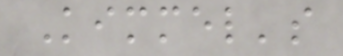Kimmel's
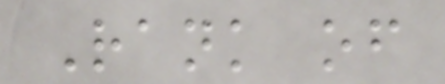Rank of
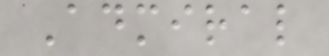Admiral
